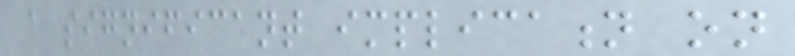a significant implication on
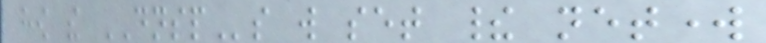how the DNSPs will set their network
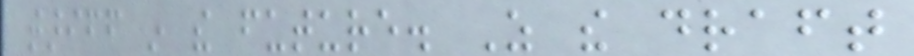tariff in the future. As the draft
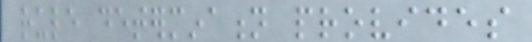rule determination provides
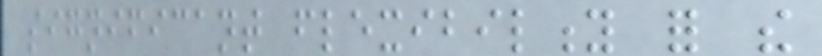significant flexibility for the
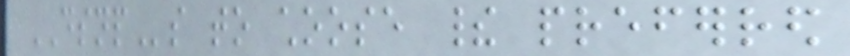DSNPs to choose their preferred
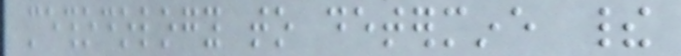methodology to determine their
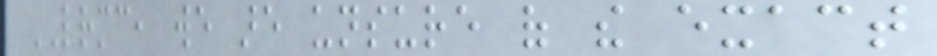LRMC, we are unsure of the exact
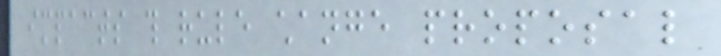impacts this rule change proposal
